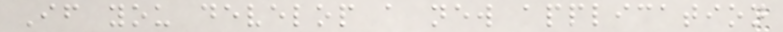If you develop a new application
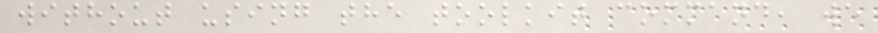without using the toolkit command, we
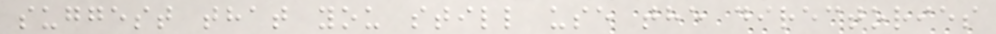suggest that you still use the directories
